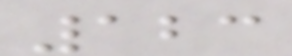123
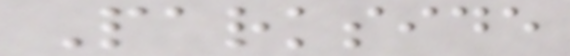Parkside
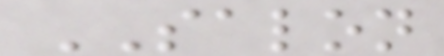SALON
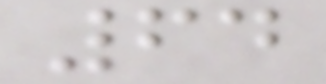64
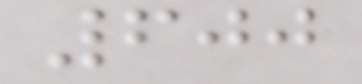600
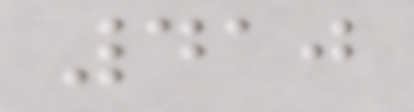410
